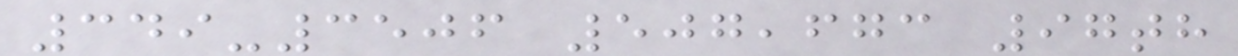349-3506 507,673 97th
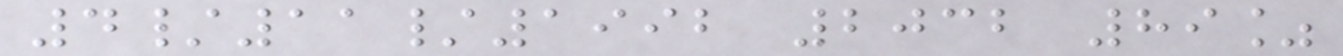4/11/1992 2032 89%
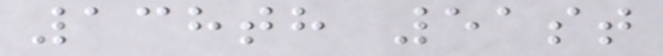138th 51st
